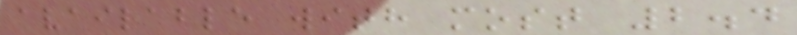available with most 2.4
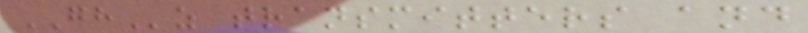GHz transmitters and
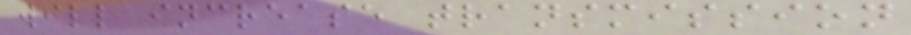will increase transmission
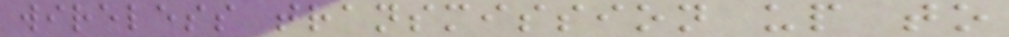wireless transmission up to
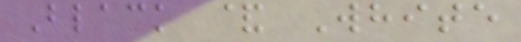Black & White
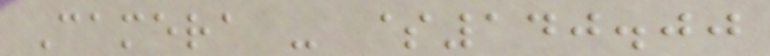Camera - $140.00
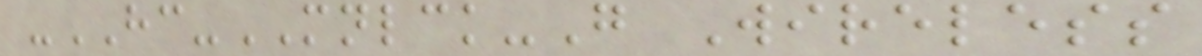-HC-MNLCK-G Wireless
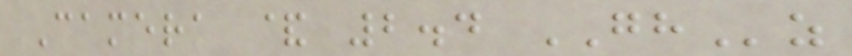Camera & 2.4 GHz
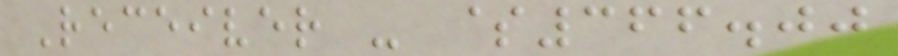Receiver - $366.00
